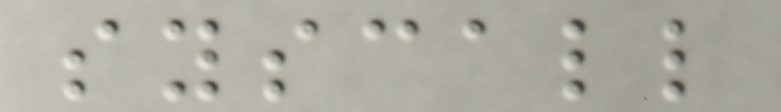syscall
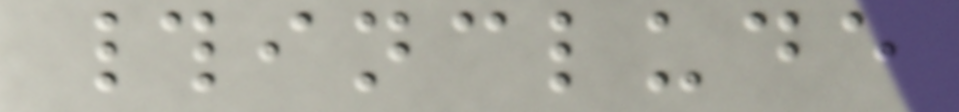#include
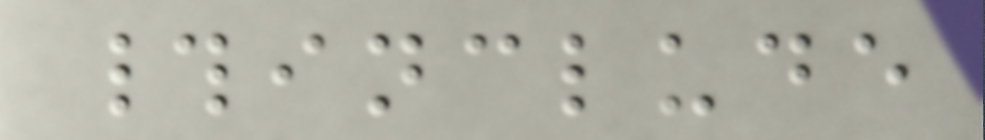#include
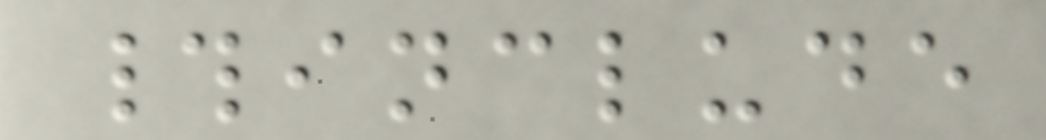#include
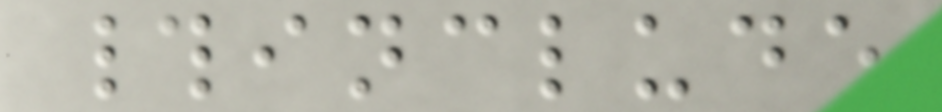#include
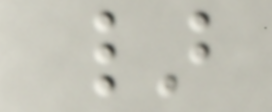}
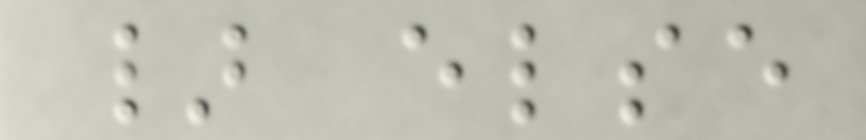} else
